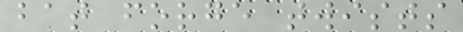bat forge twists
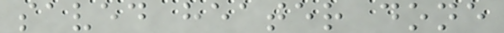saved heater done
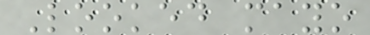Looked mayo
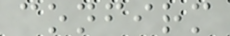confirm
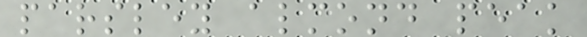parsley almond peak
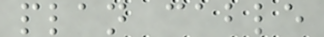plan cable
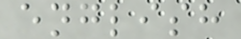english
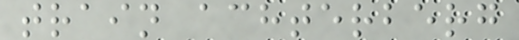train achterberg
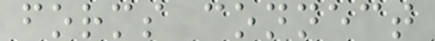forms connect
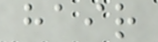hair
